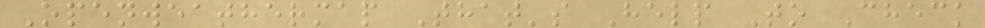Openweathermap That's Help To Check
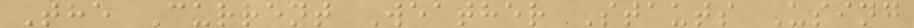The Current Weather Stauts Using
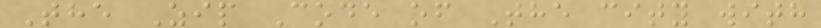The Zip Code of The city with
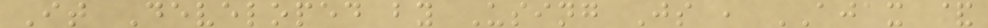It Developed by Using Js , AJAX &
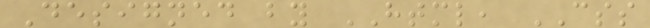Designed by HTML, CSS
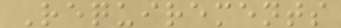Requirements
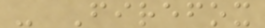- Firefox
